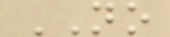NO
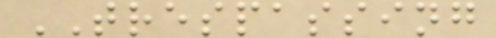TRESPASSING
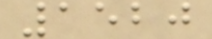1520
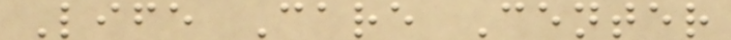Life Care Center
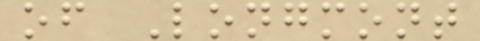of Longmont
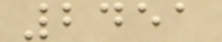2451
